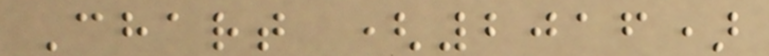Chart (2016)
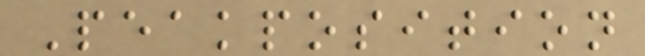Peakposition
